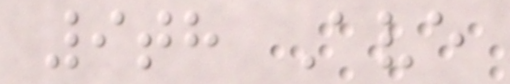9th Ave
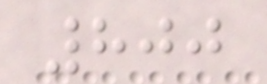800
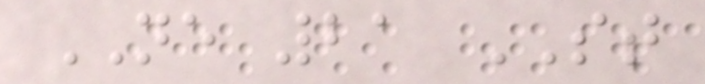NE 21 ST
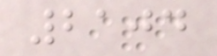2104
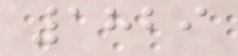1829
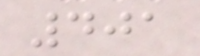401
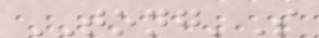TONG'S
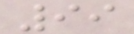99
